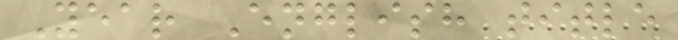Year English title
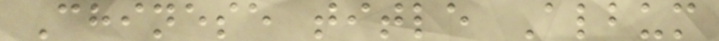Chinese title Album
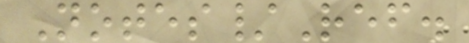Notes/Ref.
